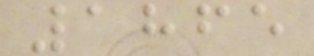1865
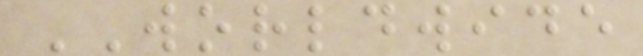WORLDWIDE
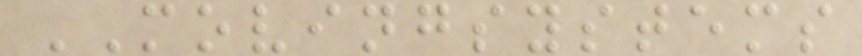MOVINGSYSTEMS
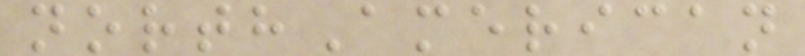northAmerican
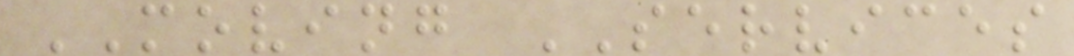MOVING SERVICES
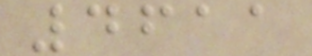4611
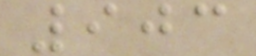903
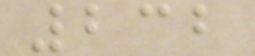232
